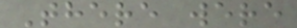There were
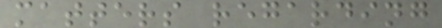matters regarding
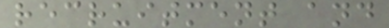recruitment and
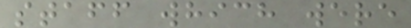staff which were
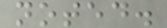noted.
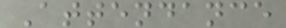Attendance
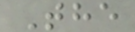The
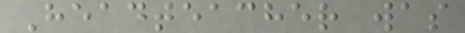Headteacher was
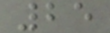25
